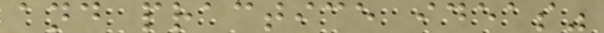and practice ideas"
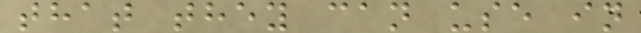that they can use in
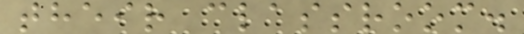their classroom.
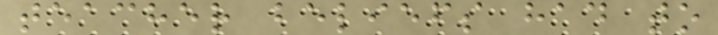teacher beliefs had to
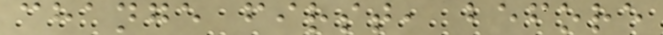change first, before
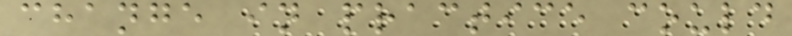change in practice could
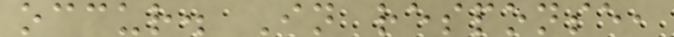occur. In response,
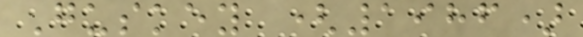Guskey (1986)
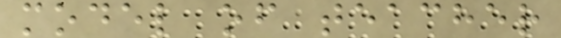model of teacher
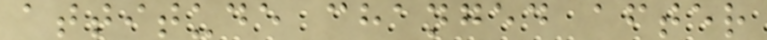attitude changed after
